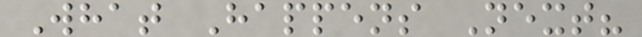What Happens Next?
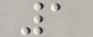1
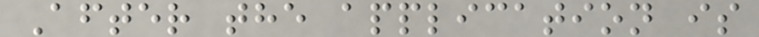After the application is
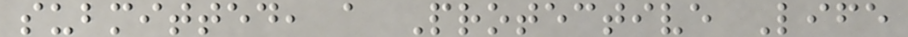submitted, a Protective Life
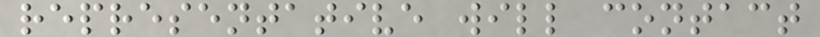representative will contact
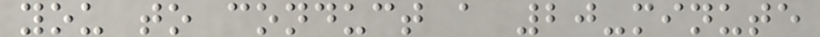you to conduct a 20-minute
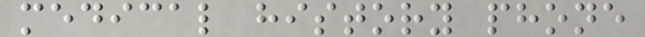medical history phone
